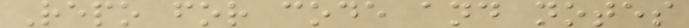Repo for code and notes
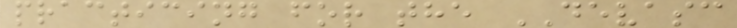practicing for the DEVASC
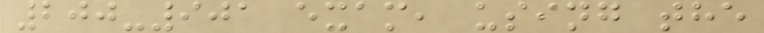200-901 exam, using the
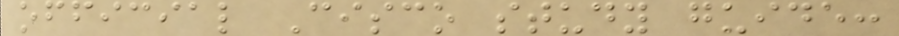official Cisco study guide:
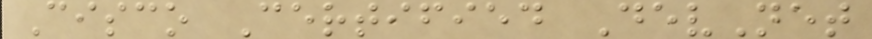Cisco Certified DevNet
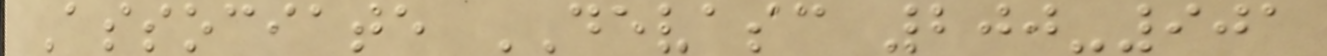Associate DEVASC 200-901
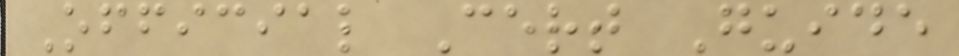Official Cert Guide
